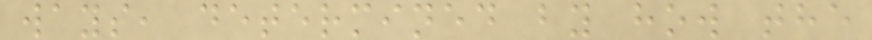ways, determined by how the
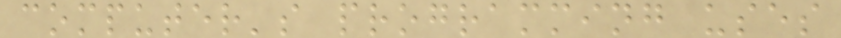computer's programming uses
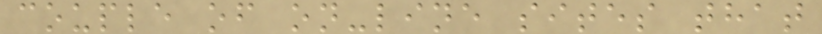couple of on-line sites that
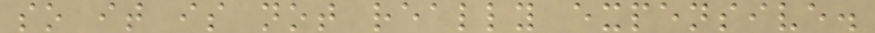so it is not really expensive.
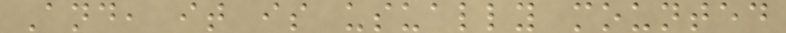And, it is usually mounted
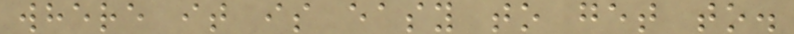where it is easy to get to.
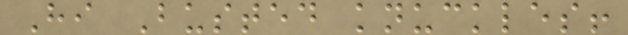Hi Busted knuckles!
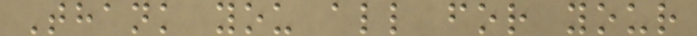Thank you all for your
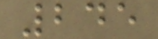245
